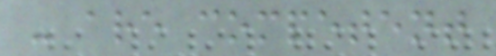- are competent
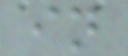in
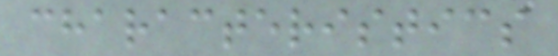characteristics
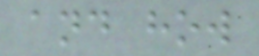and how
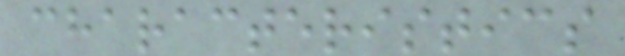characteristics
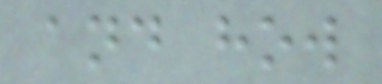and how
